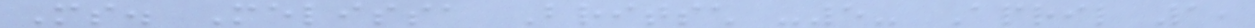Ms. Melissa Britsch -5- April 1,
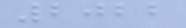2022
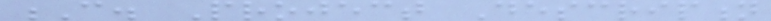C. Project Description
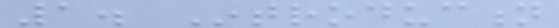1. Introduction
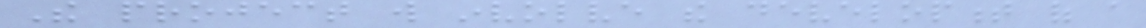The project will involve the development of a
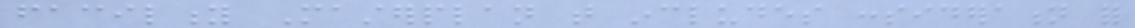facility Masterplan that includes consideration for
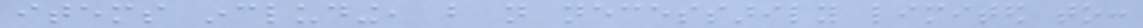items including, but not necessarily limited to:
